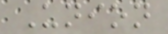Union
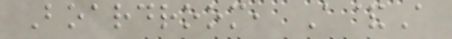Boardroom, A&A
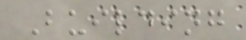Building
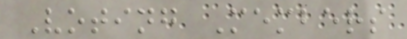Voting Members
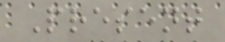Present
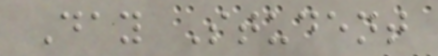Day Student
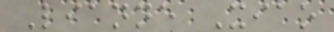Lianne Xiao
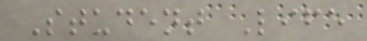Student Life
